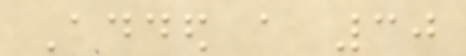Added a 30
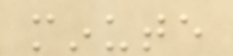minute
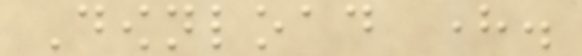Download here.
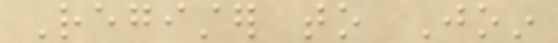Register to Join
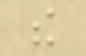the
